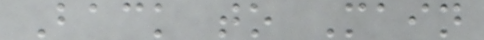Back to Main
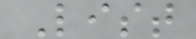List
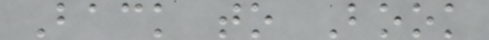Back to Book
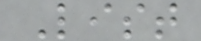List
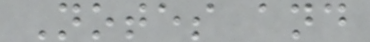Notes and
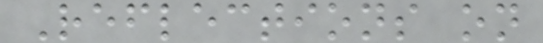Reflections on
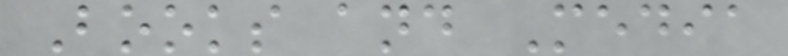Books and Media
